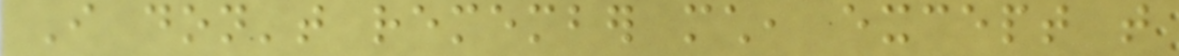I don't remember much, except that
